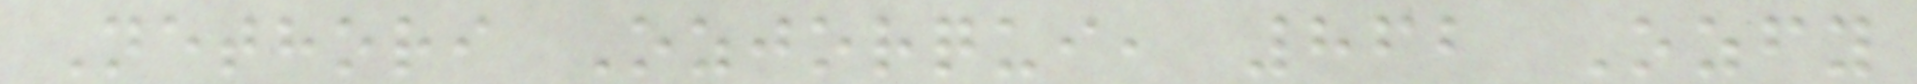Nethori Ozjorqui, 862 Ozfy
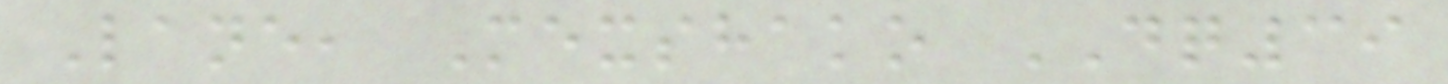Lane, Mexshako DQ39
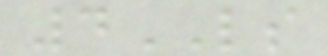4LS
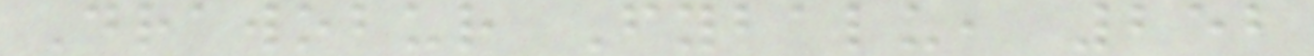Drawobur Fybalu, 252
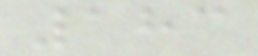183
